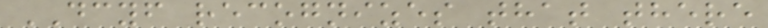DCYF recognizes that there
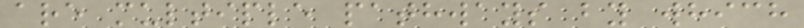are multiple pathways by which
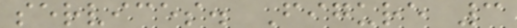services. Figure 3
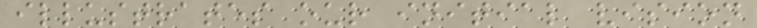illustrates our initial vision
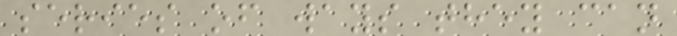series of ways they can
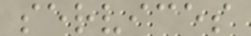services
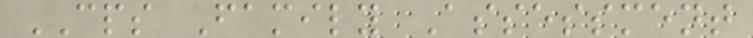CPS Family Assessment
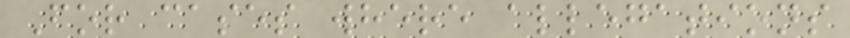For cases where allegations
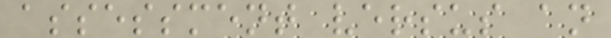assessment versus an
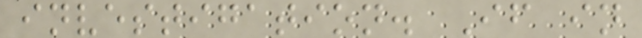investigation. If in
